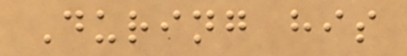During his
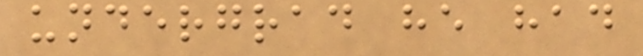undergrad he had
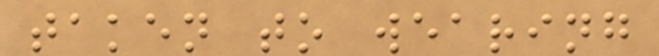taken to wearing
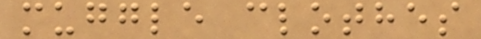muggle clothes
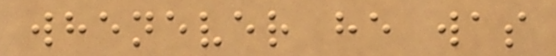whenever he was
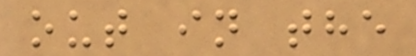out in the
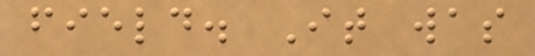field. It was
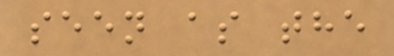seen as the
